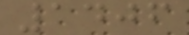1406
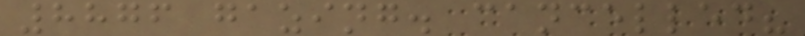8876 gazing. cancelled?
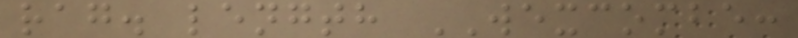rag. length WEXCOMBE:
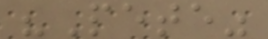"Pete"
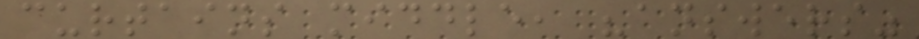curtains middle, "answers"
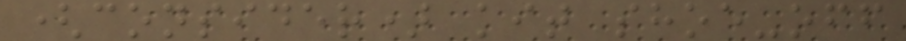(consider) kit shoe-off
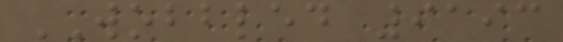WOBBLED 9193
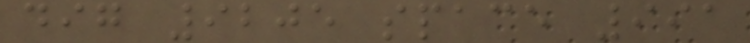dig 9205 space 991
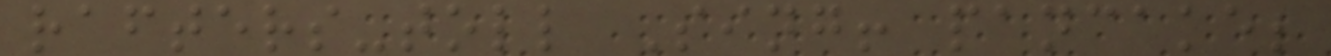rafters-toll Sing! pancake;
